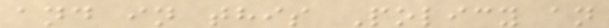and in this Policy an
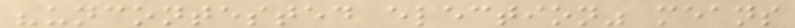"uncontested election" means
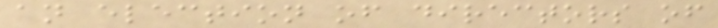an election of directors of
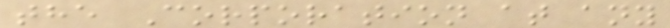the Corporation at any
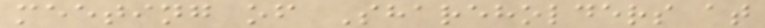meeting of Shareholders at
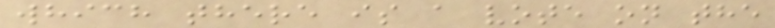which there is a vote on the
